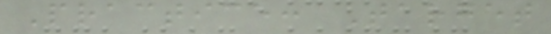Practice: Target
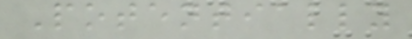Potentially
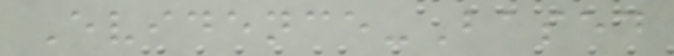Evidence-Based
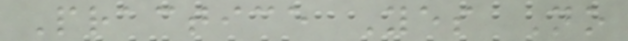Practice Yes No
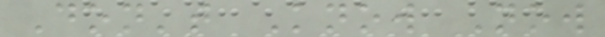Don't Know Now
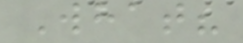What?
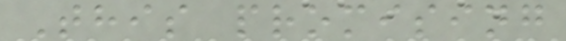This promising
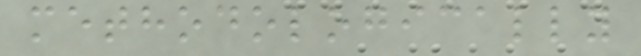methodologically
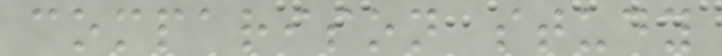comparison study
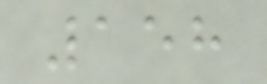158
